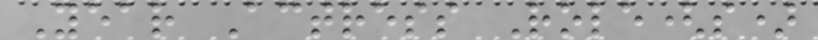Year Actress Role(s)
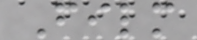Film
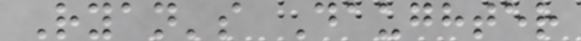Ryan's Daughter
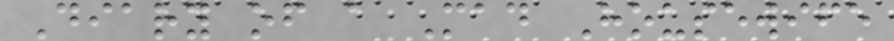Diary of a Mad Housewife
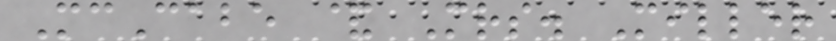McCabe & Mrs. Miller
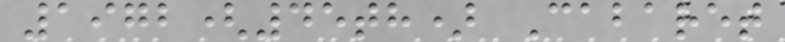1972(45th) Cabaret
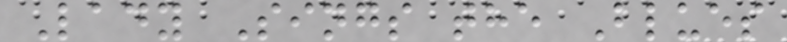Lady Sings the Blues
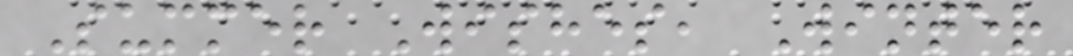Summer Wishes, Winter
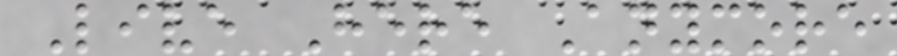Live Here Anymore
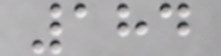184
